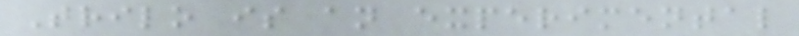Trilo is an experimental
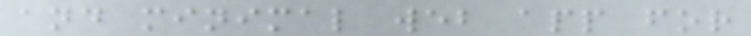and minimal web app for
